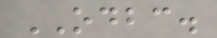ODBC.
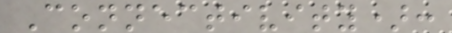Connectivity):
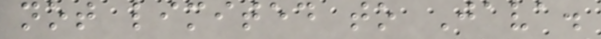not limited to Java.
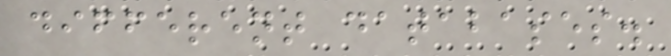different databases.
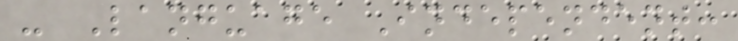- Language Independent:
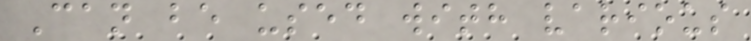Can be used with various
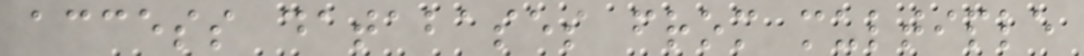access databases from multiple
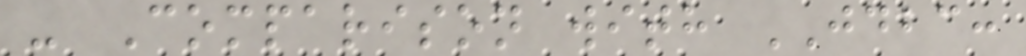- Comparison with JDBC:
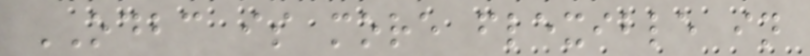ODBC is more flexible in
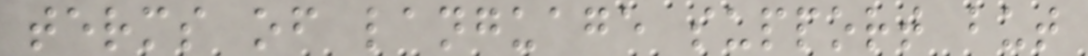terms of language support but
